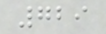729
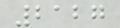2127
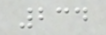234
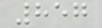857
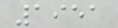1951
